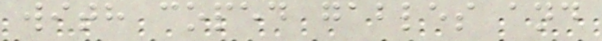with coped gables and
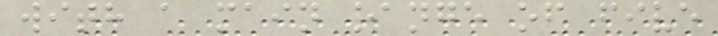with a main range of five
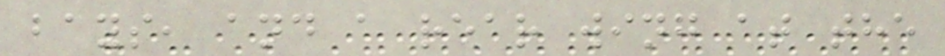bays, and a rear wing at the
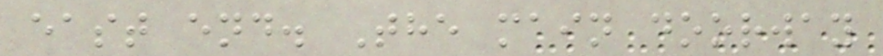east end. The main doorway
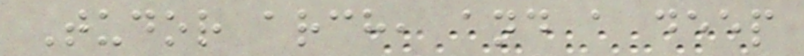Tudor arch, and a deep
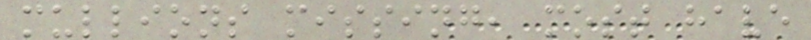mullions missing, most have
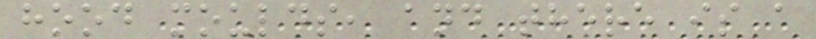hood moulds, and there is a
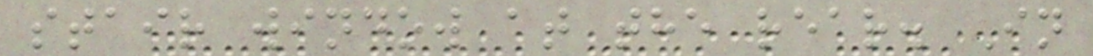stair window at the rear. In
